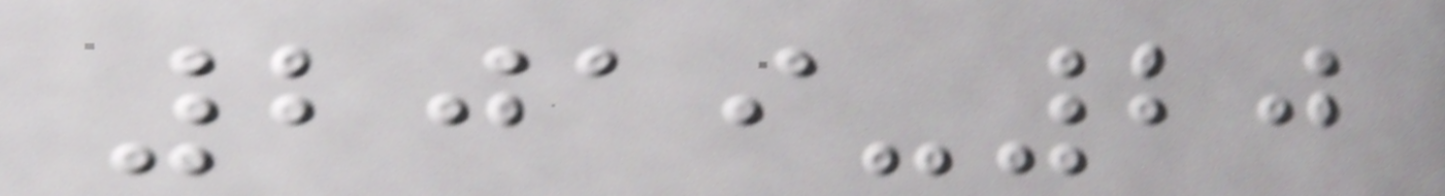2019-20
